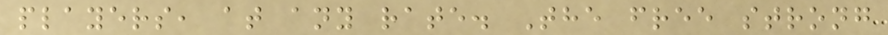players, at any rate. The free strong
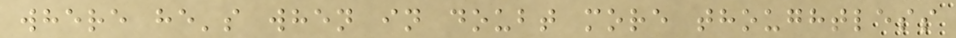where he's when in doubt more thoughtless
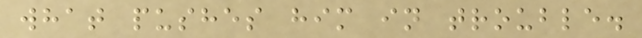what pushes him in trouble.
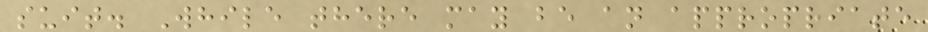suit. While there may be an appropriate
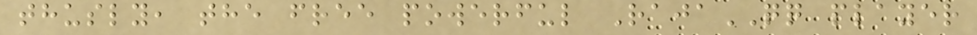thusly, the free powerful RajaQQ player
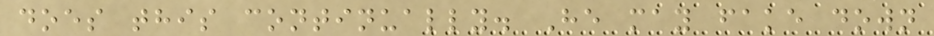does this continually. He may fake down
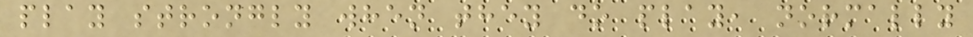play strongly when they do play, normally
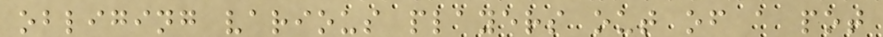obliging various players out of a pot
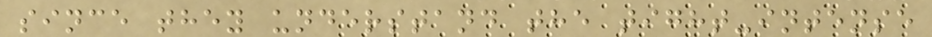since they understand the tight-intense
